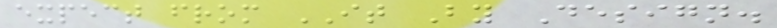expect from IT By Design.
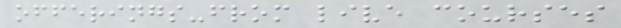offerings-from live courses
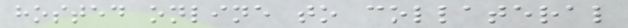hosted online to collateral
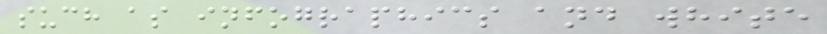such as infographics and white
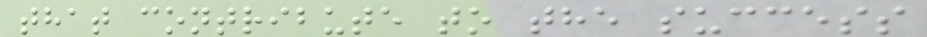that contribute to the success
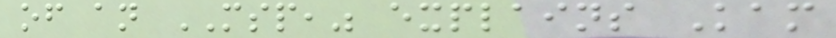of an MSP," explains Kam
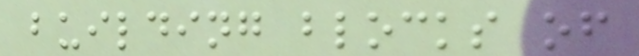building blocks of
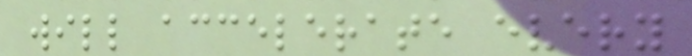will accelerate every
